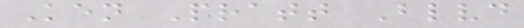Ken Pratt Blvd
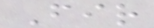Fir
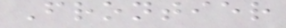Frontier
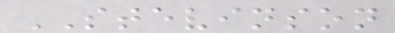STEVINSON
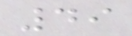49
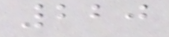220
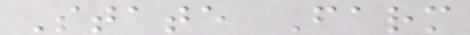State Farm
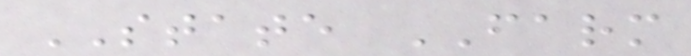STATE FARM
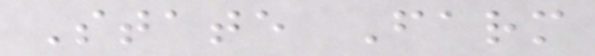State Farm
